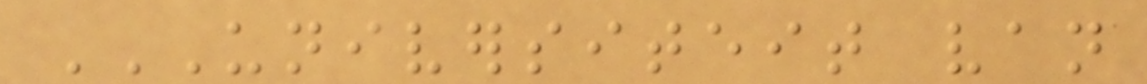UNIVERSITEIT VAN
